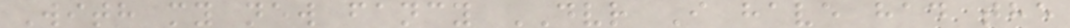With my new fancy DVR I have had the
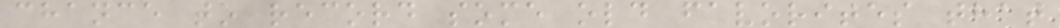chance to record some old favorites that
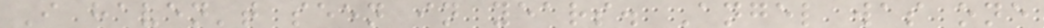I haven't seen in years. Angel was one
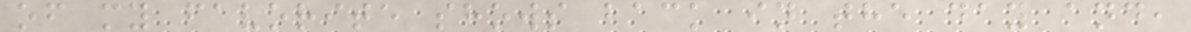of my favorite shows back in the day and,
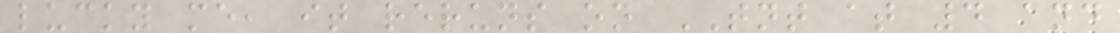lucky me, it reruns on TNT at 4 and
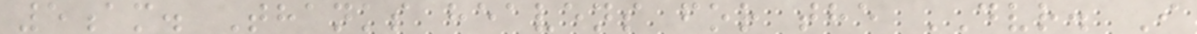5am. Thanks heavens for the DVR. I
